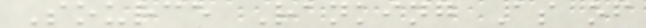Source Ranking As of
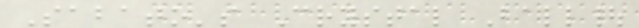Sabato's Crystal Ball|
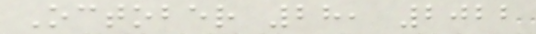October 28, 2022
